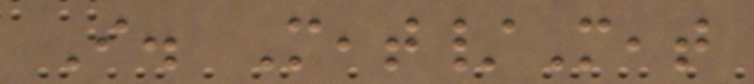I. Meat/Meat
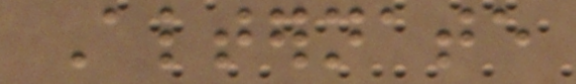Alternate
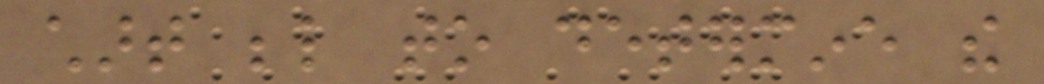chart below to determine the
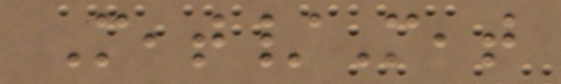Meat/Meat
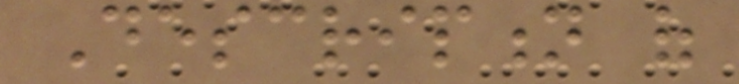Description of
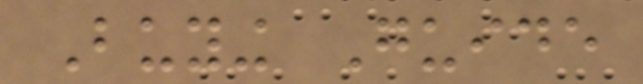Buying Guide
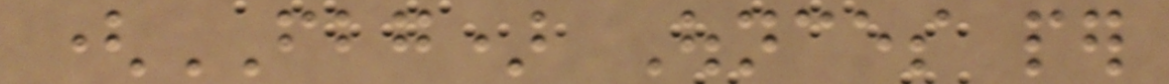(FBG) Ounces per
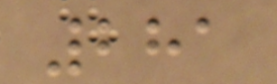281
